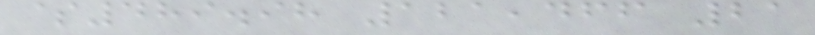$489.98 121,466 21
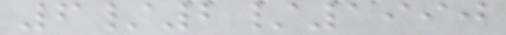6/2/1990
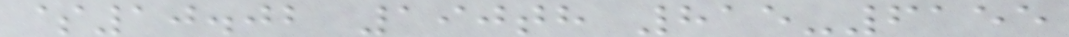$10.02 190th 815-6155
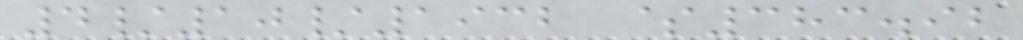4/10/1932 $383.92
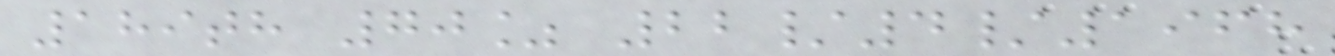189th 70% 22/4/1968
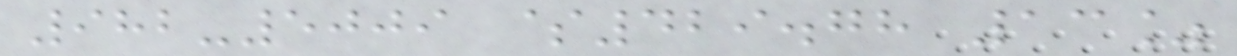982-5009 $429.78 13%
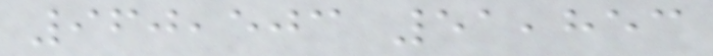960,503 51,853
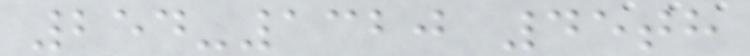254-1320 45th
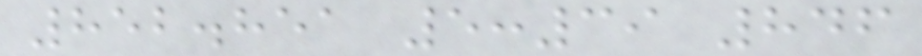852.851 5:39 846
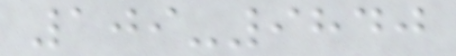109-9840
